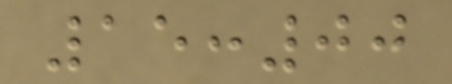15:00
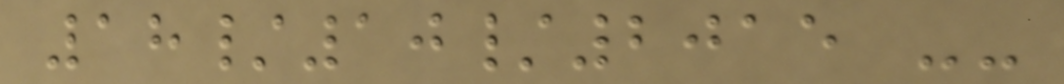18/10/2015 --
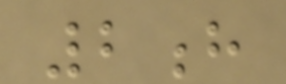2h
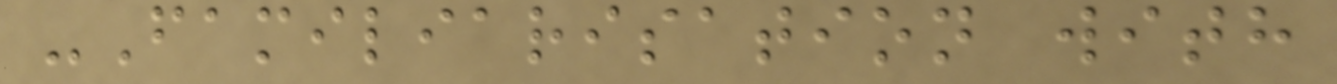-Familiarisation with
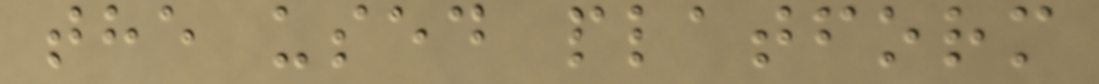the used platform
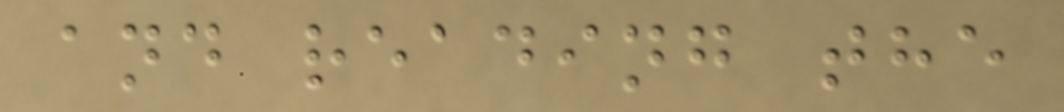and reading the
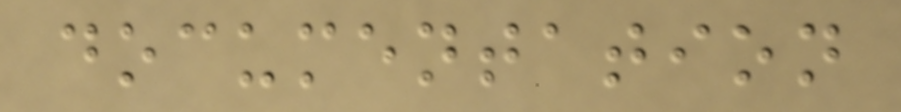documentation
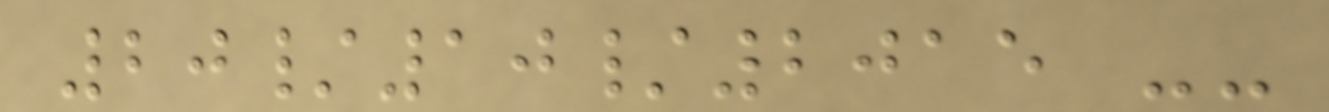20/10/2015 --
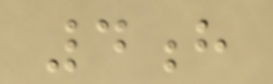4h
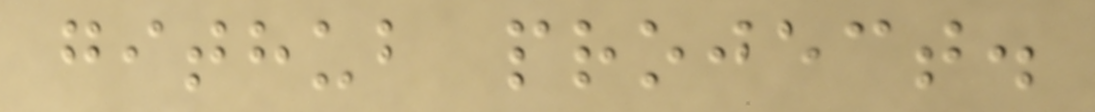github project.
